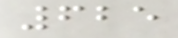625
